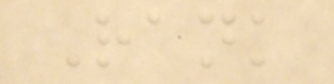Rank
